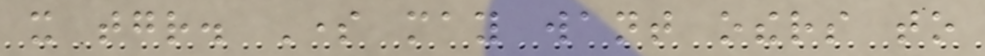it together. Some may want others to
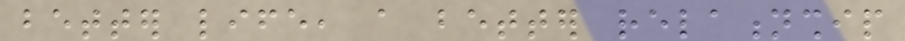better life, a better relationship
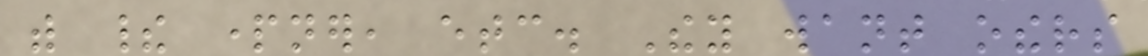with their partner, etc. They want others
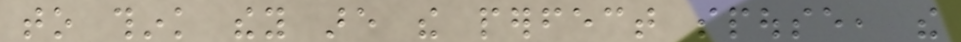to think they are the perfect spouse, the
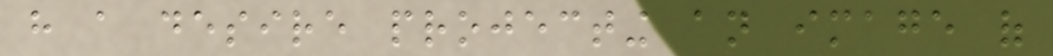have a desire projecting an image of
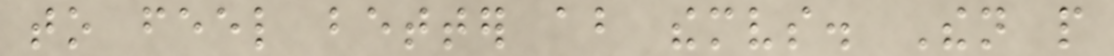to feel better about themselves. Then people
